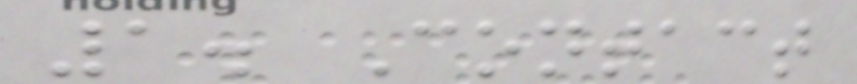1. Contact
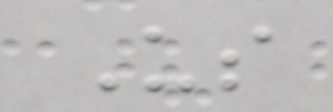Us
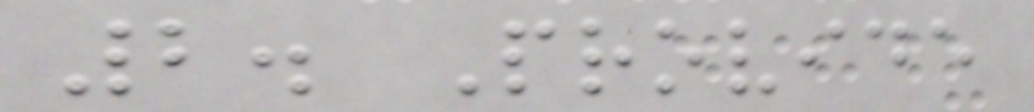2. Provide
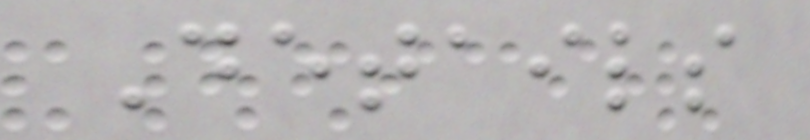Details
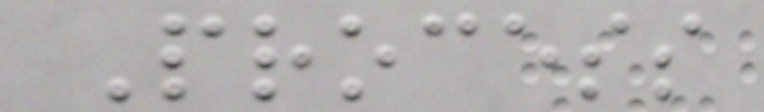Process
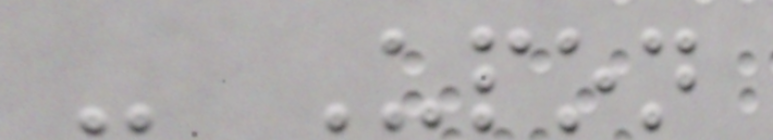- Upon
